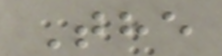The
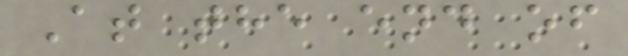At the end of
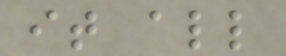it all
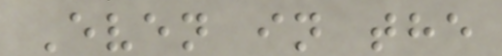Even in the
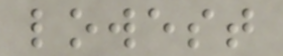lowest
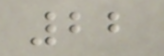22
